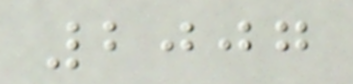2007
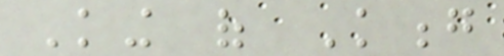King of Kong
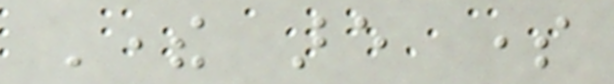There are some
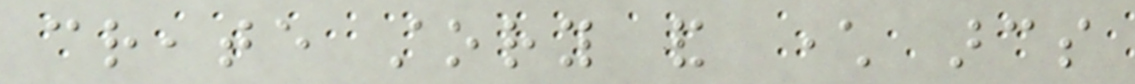create story and character arcs
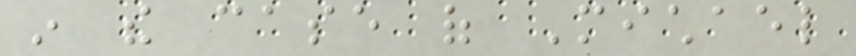in the case of Michael
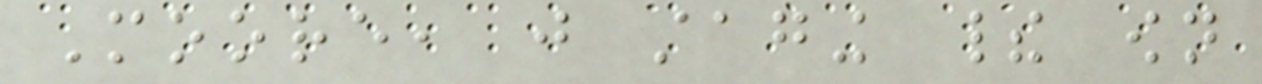Moore, just staging their own
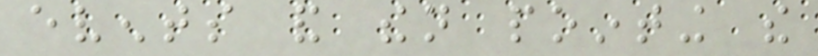events and then pointing the
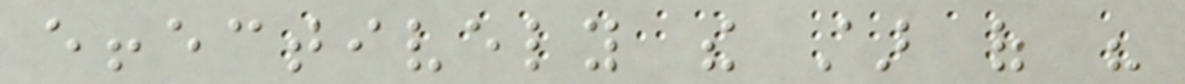effectively the star of his
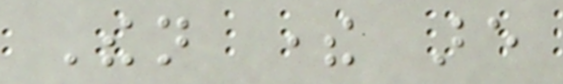Then there are
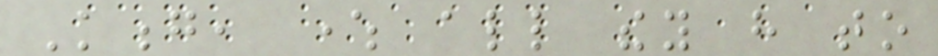Kong, where all they have to
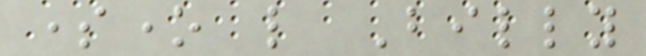someone like Billy
